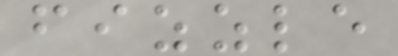fizzle
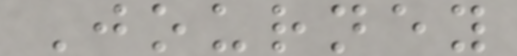Journey
